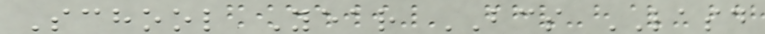School Year BCS LASD
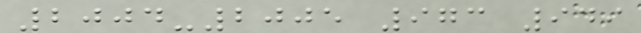2004-2005 973 949
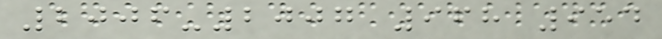2006-2007 968 954
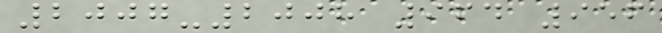2007-2008 964 956
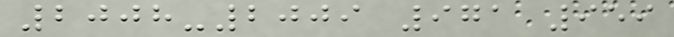2008-2009 971 959
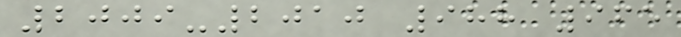2009-2010 988 965
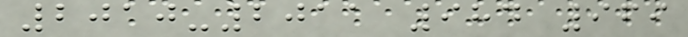2010-2011 984 969
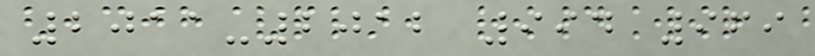2011-2012 994 969
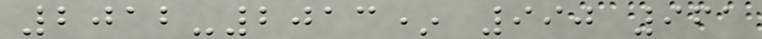2012-2013* 990 961
